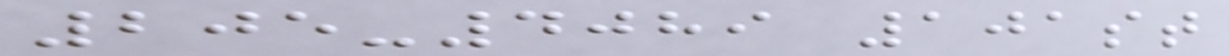205-4089 101st
